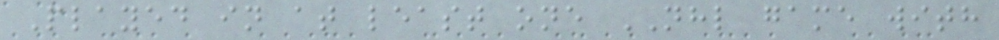Played in at least one NHL game with
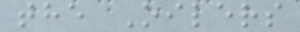the Oilers
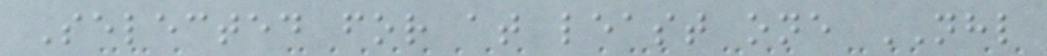Selected for at least one NHL
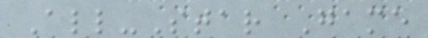All-Star Game
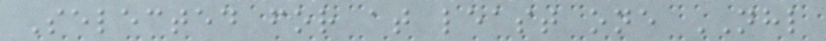Selected for at least one NHL
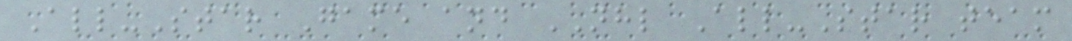All-Star Game and NHL All-Star team
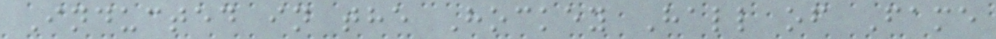Inducted in the Hockey Hall of Fame
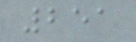251
